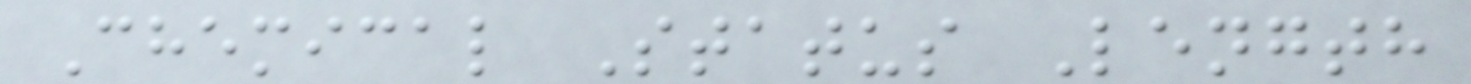Chemical Status Length
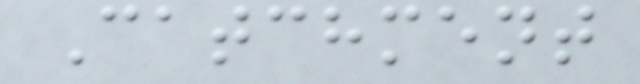Catchment
